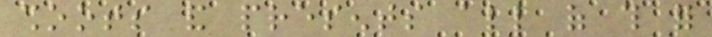shoots and presents all of this for
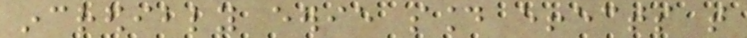incredibly eerie sound effects that
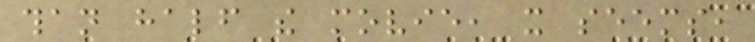than half the movie, it seems,
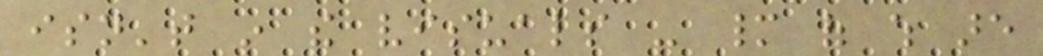isn't in the visuals - many of which are
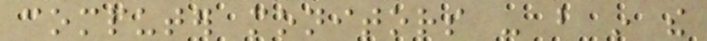computer monitors - but in the
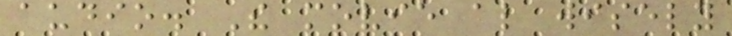audio. The movie also wisely
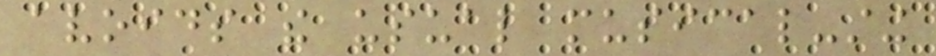avoids the usual musical-sting
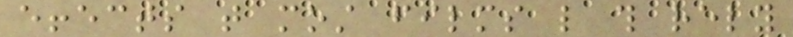effects that most films like this rely
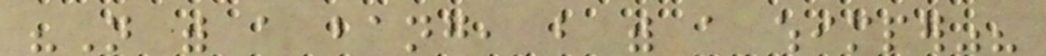"Not with a bang, but with a whimper"?
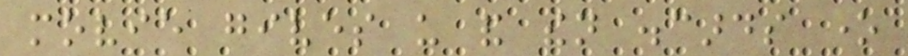movie gives us and then discards one
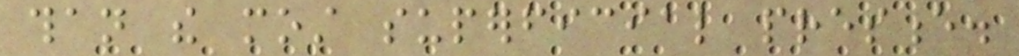than the most superficial presence.
